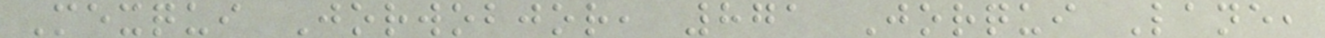Mexqui Jorwobjor, 871 Jorqui Lane,
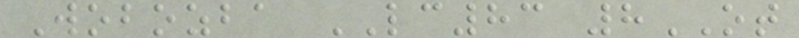Wobozba LC83 8OT
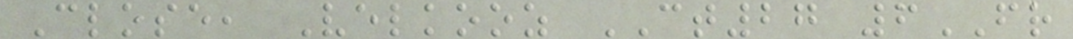Close, Velkooz CT27 6FR
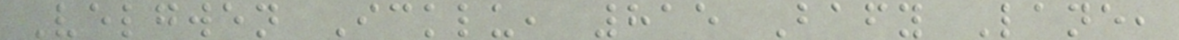Velgwen Icklu, 815 Bafy Lane,
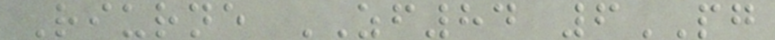Riurne ZF84 6PG
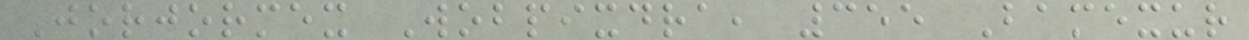Jorjormex Wobpixdra, 355 Bamexur
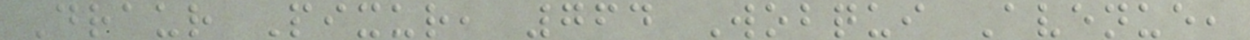Draur Pixur, 764 Wobqui Avenue,
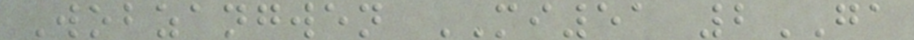Wobzangwen MI51 2GA
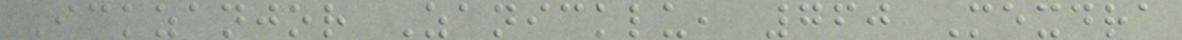Ickzanjor Zanicklu, 760 Mexdra
